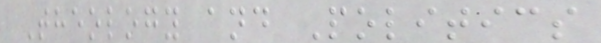Theology and Politics
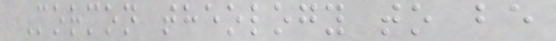Mormon theology to be
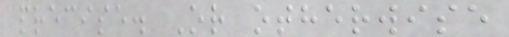precise. Or otherwise
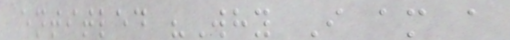entitled "Why I am a
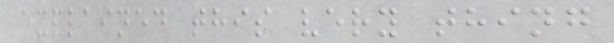explained this very thing
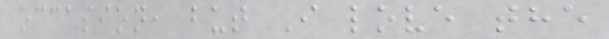occasion, but I love the
